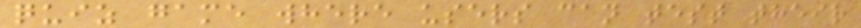quiz game where users can test their
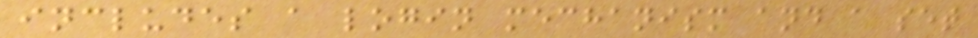includes a login mechanism and a set
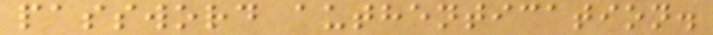password authentication.
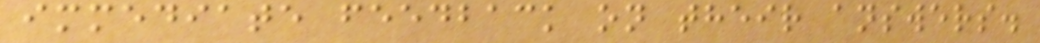immediate feedback on their answers.
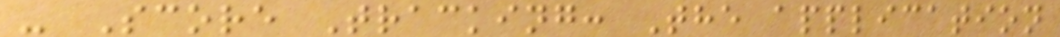- Score Tracking: The application
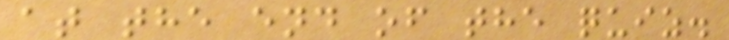at the end of the quiz.
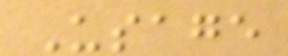Usage
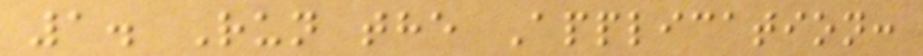1. Run the Application:
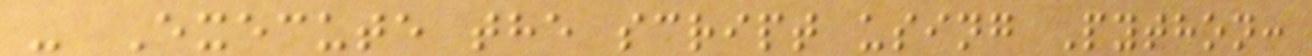- Execute the script using Python:
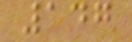147
